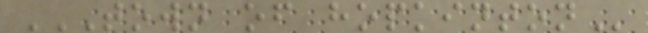TOWN OF HOPKINTON
